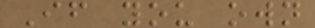If you own
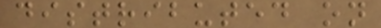distributed on
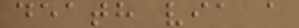death via a
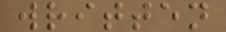written
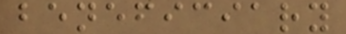beneficiary
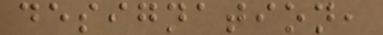designation,
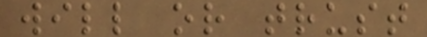will or trust
